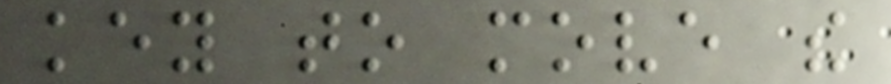key to move the
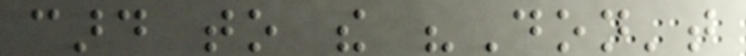card to the "Don't
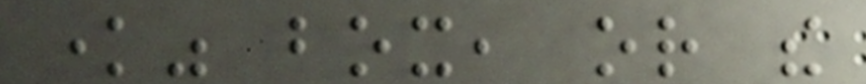know" box, or the
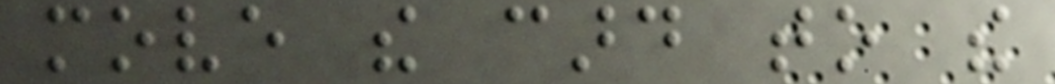move the card to the
